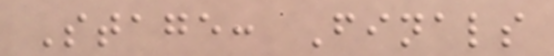Stage: Finals
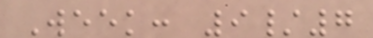Week: 9/7
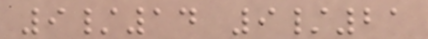9/14 9/21
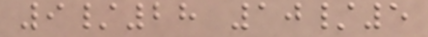9/28 10/5
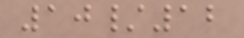10/12
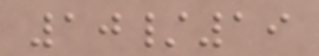10/19
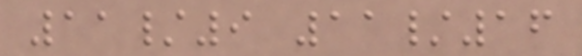11/9 11/16
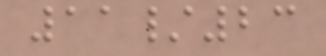11/23
